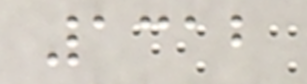1312
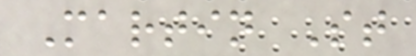Martin St
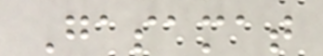Gasamat
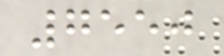7550
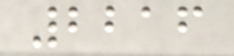2216
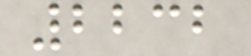2232
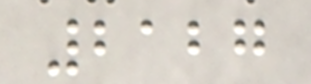2127
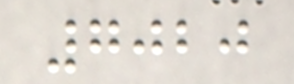7020
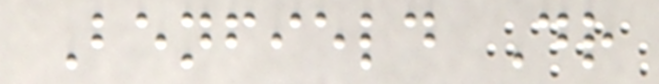Benfield Dr
